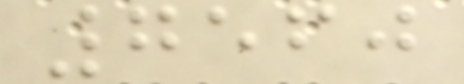7560
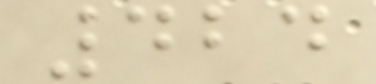424
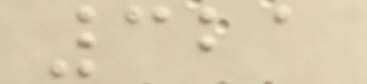321
